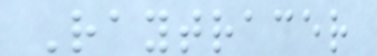Raytracer
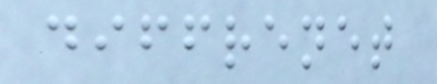diffrenet
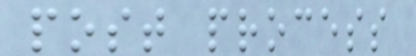post process
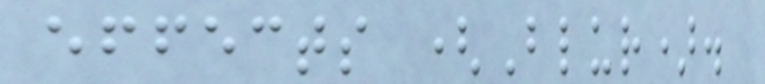effects (Blur).
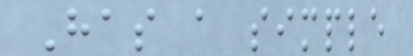Has a simple
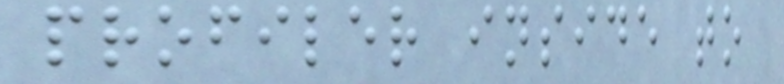profiler inside to
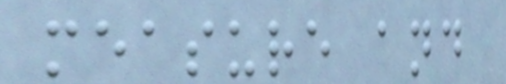measure and
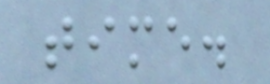time.
